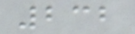232
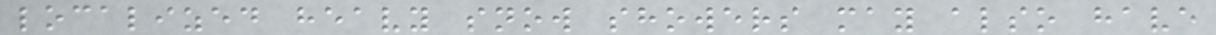localized heavy snow showers may also have
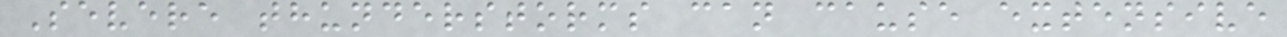Severe thunderstorms can cause extensive
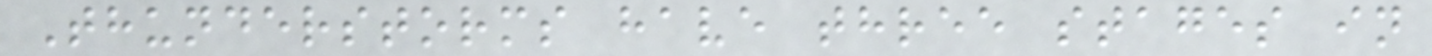Thunderstorms have three stages in
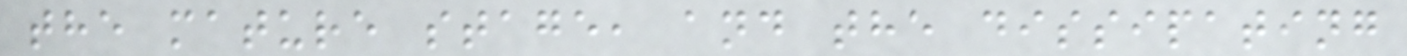the mature stage, and the dissipating
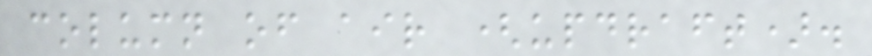column of air (updraft).
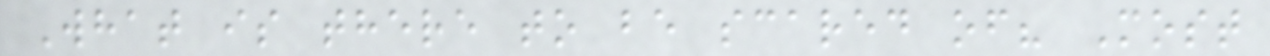What is there to be scared of? Most
